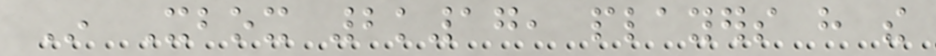In Xbox 2k17, players have the
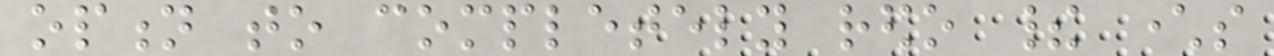option to completely redo their characters
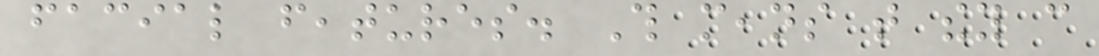facial features. This means that they can
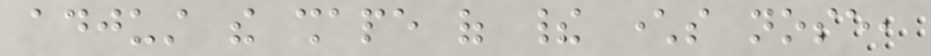adjust the shape of their characters nose,
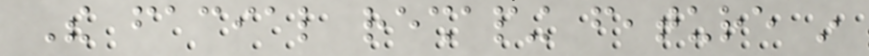The facial reshaping feature in
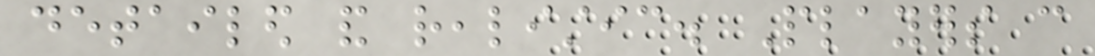detailed and realistic. Players can
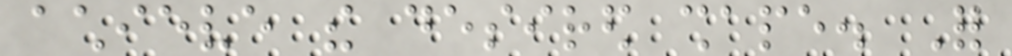achieve the desired shape. For
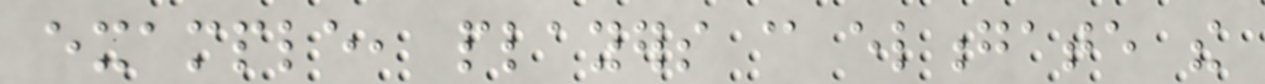example, players can elongate the
